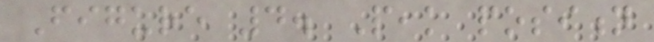Figure 4. Peak position
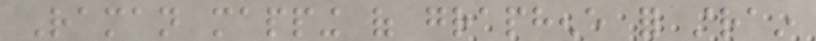Raman mapping of graphene for strain
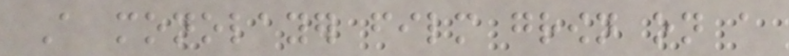A monolayer film grown on a
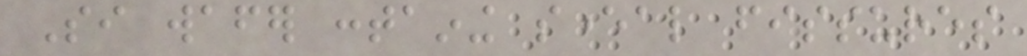Si wafer containing several fissures
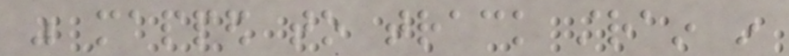was mapped to track strain in
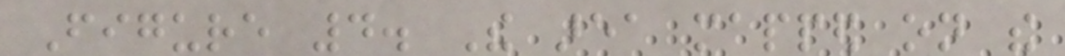Figure 4. The area mapped on the
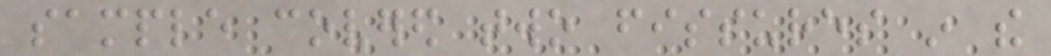sample covered two fissures in the
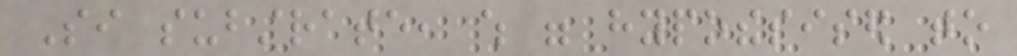Si substrate, which were hypothesised to
